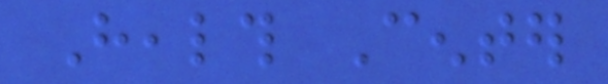Health Center
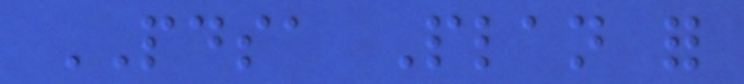PDSA Plan for
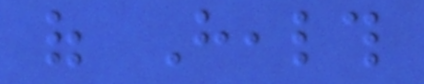of Health
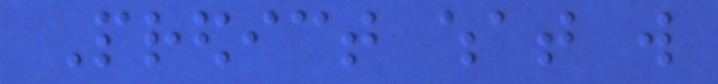Predict what will
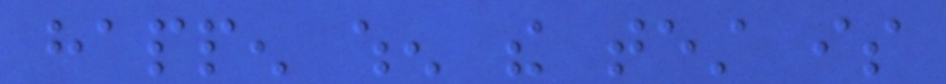happen when the test is
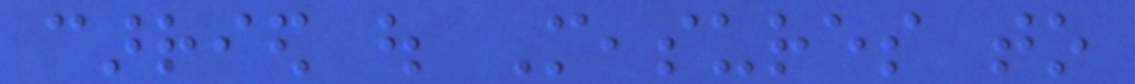carried out Measures to
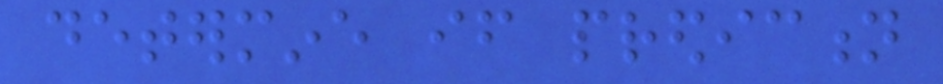determine if prediction
